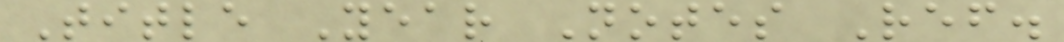Title Year Notes Ref.
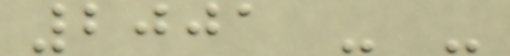2001 - -
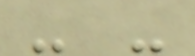- -
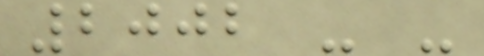2002 - -
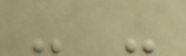- -
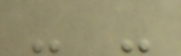- -
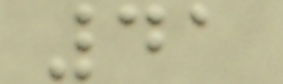41
